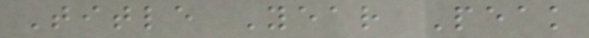Title Year Peak
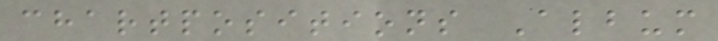chartpositions Album
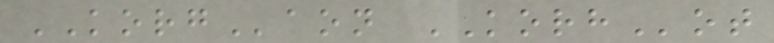KORGaon KORHot
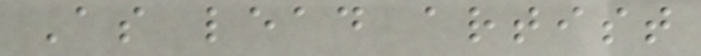As lead artist
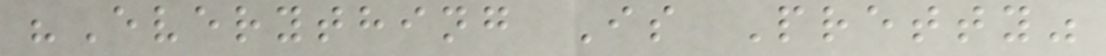"Everything Is Pretty"
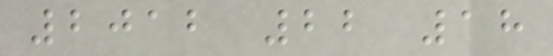2012 22 18
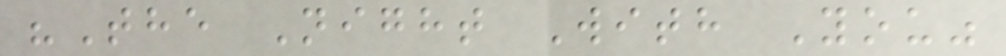"The Night With You"
